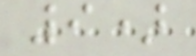9)
